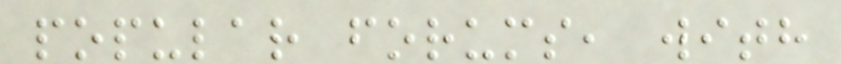popular forums, with
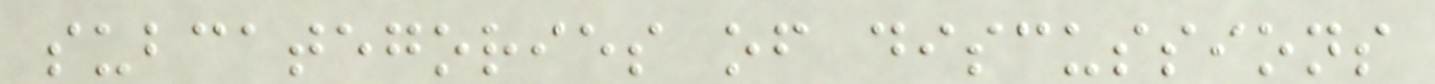subcategories of discussions
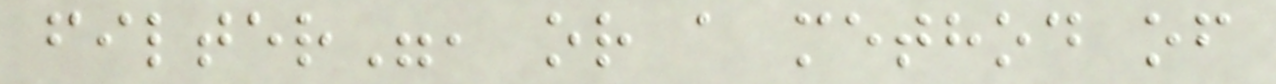filter", or a method of
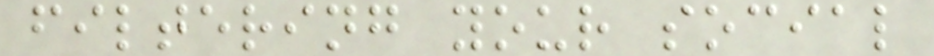filtering your social
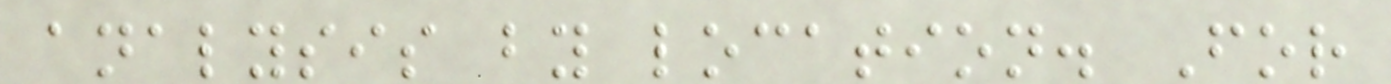analysis by location. For
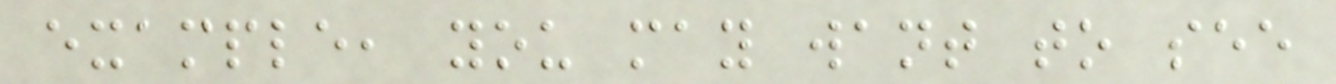example, you may want to see
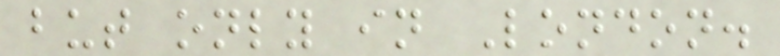but only in London.
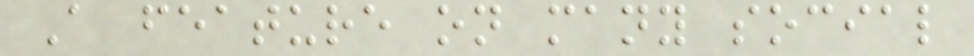A feature on many social
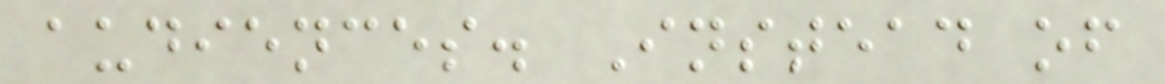audiences. Instead of
